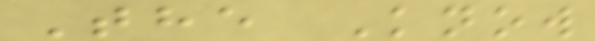The Know
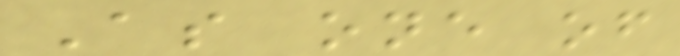As one of
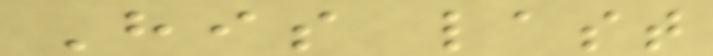His last
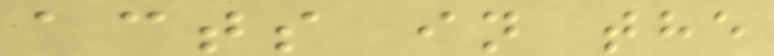acts in the
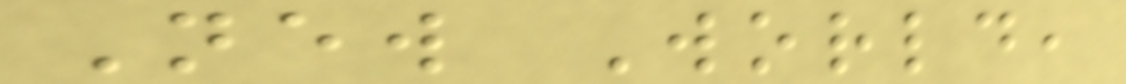New World,
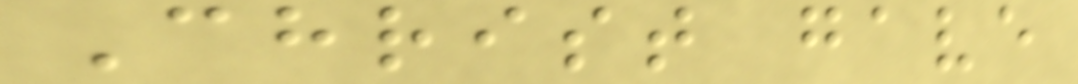Christ gave
